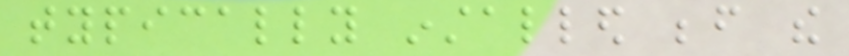typically installed before the
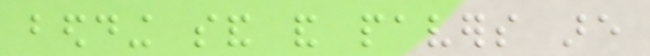bedding sand and pavers are
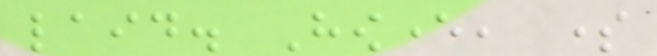laid. However, some
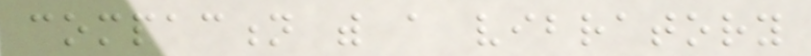compaction with a vibratory
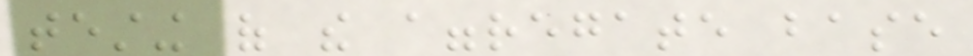testing of the aggregate base
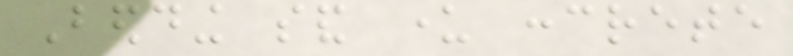Bedding sand under concrete
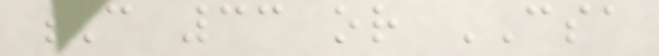C 33 or CSA
